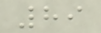89
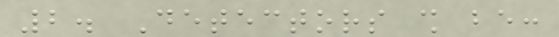2. Detectors shall be:
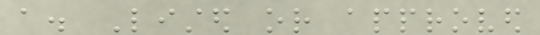a. Listed or approved
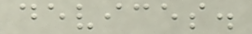devices.
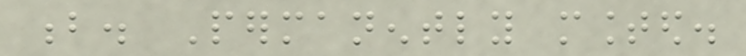b. Permanently mounted.
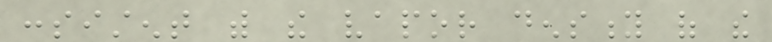consistent with the vapor density of the
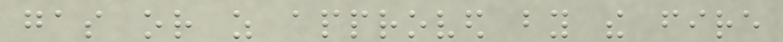gas or as approved by the fire
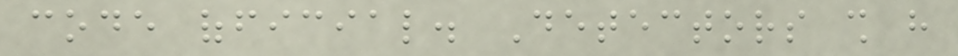code official. Detectors shall have
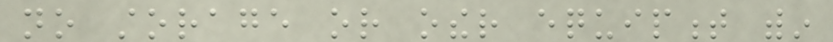no storage or other equipment within
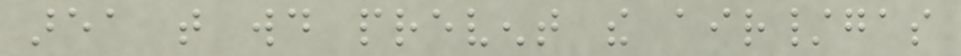area that would prevent the air/gas
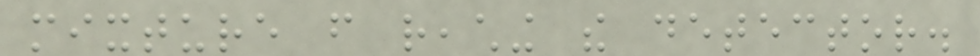mixture from reaching the detector.
